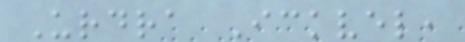Urdra Ickvel,
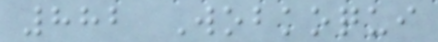882 Wobkoqui
